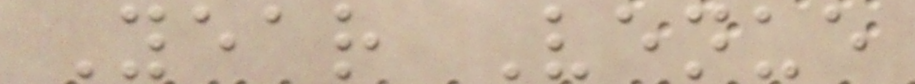Year Venue
